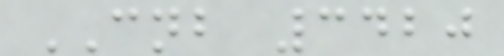CNB 3420
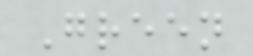Green
